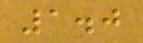1.0
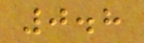0.8
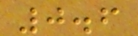0.6
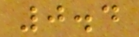0.4
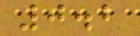0.2
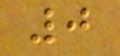0
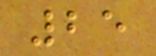25
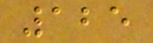125
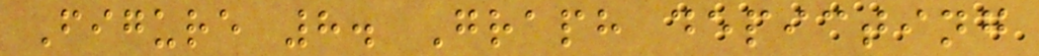Figure 8. Graph depicting
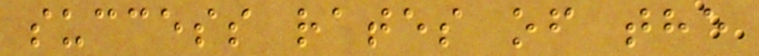success rates of the
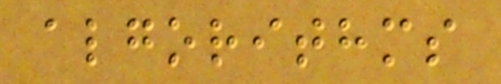algorithms
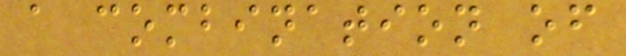a combination of
